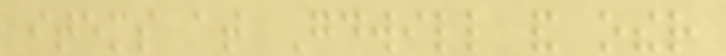items at Goodwill and other
